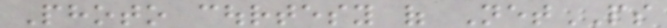Photo courtesy of NetPS
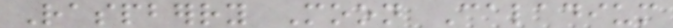Raspberry Moon Caladium
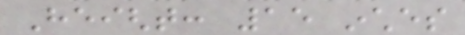Height: 15 inches
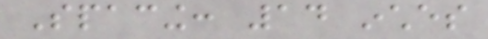Spacing: 14 inches
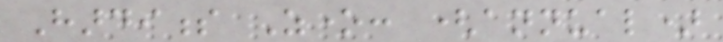Hardiness Zone: (annual)
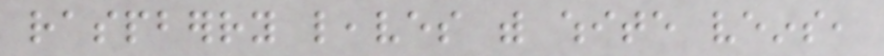raspberry leaves with white veins,
